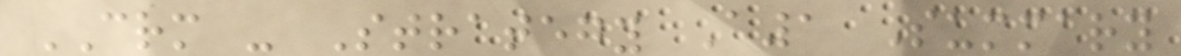CRM - Strategy A1 Summary
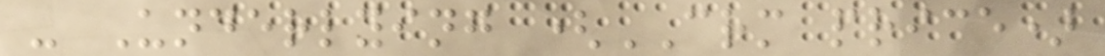- Underlying (CRM price)
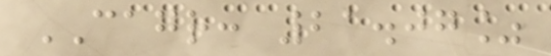CAGR: 21.07%
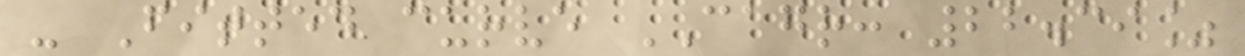- Fitted curve CAGR: 22.39%
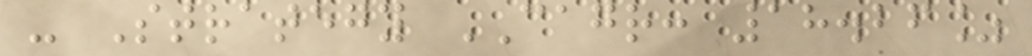- Strategy CAGR: 18.26%
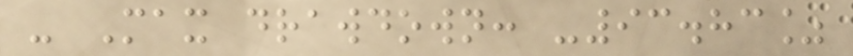- Max drawdown: -93.83%
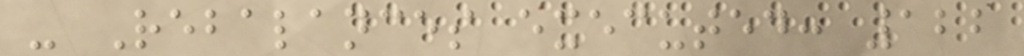- Rebalances executed: 122
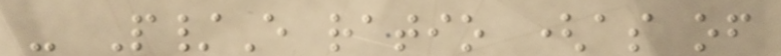- P/E ratio (as of
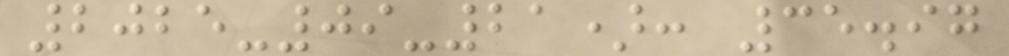2025-09-21): 35.97
